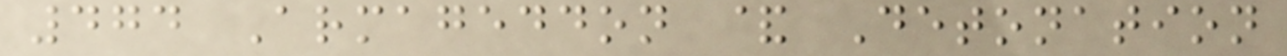474 Armageddon & Detonation
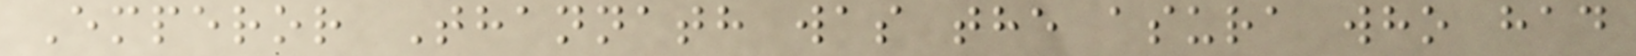Emperor Thannath was the asura who had
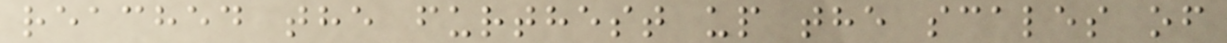reached the furthest up the scales of
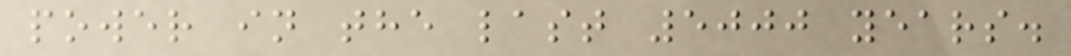power in the last 5000 years.
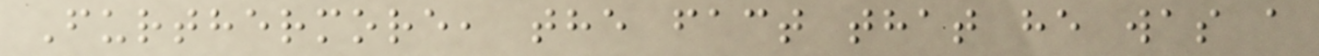Furthermore, the fact that he was a
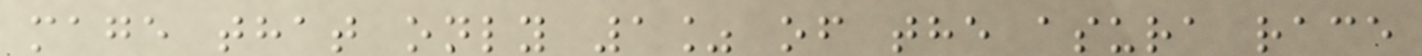mage that only 1% of the asura race
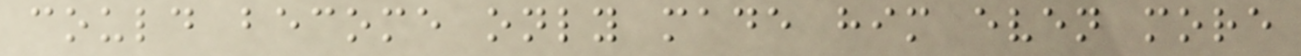could become only made him even more
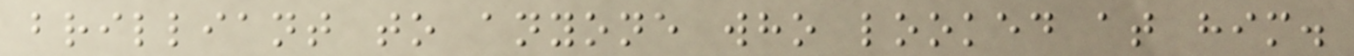brilliant to anyone who looked at him.
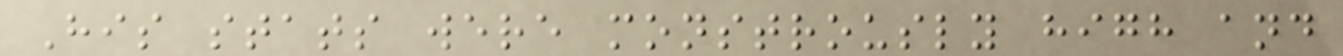His stats were monstrously high and
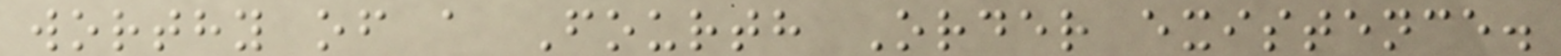worthy of a Fourth Order existence.
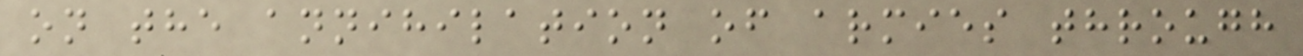on the annihilation of armies through
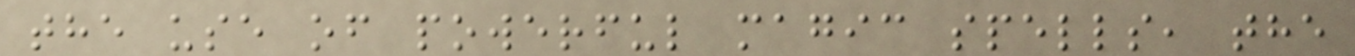the use of powerful magic spells, the
